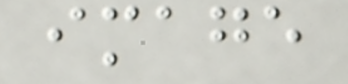image
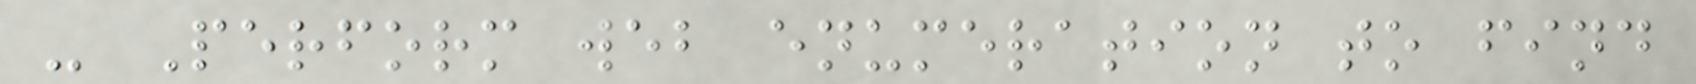- Perform web enumeration to find
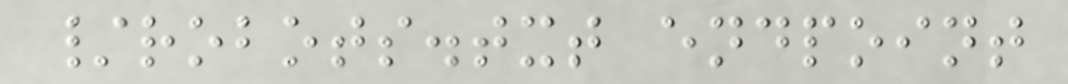/robots.txt endpoint
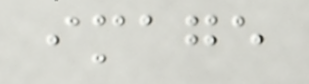image
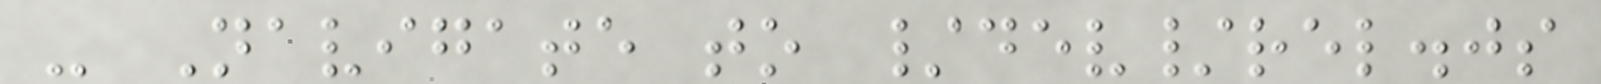- Navigate to /dev/rel.js
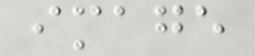image
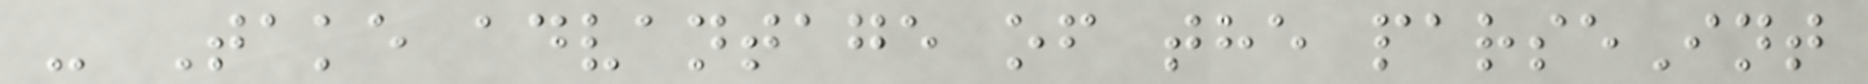- Take advantage of the parseInt
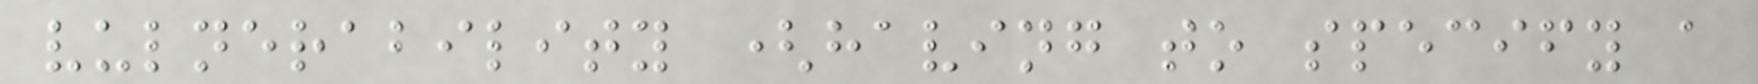vulnerability (having to specify a
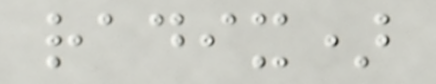radix)
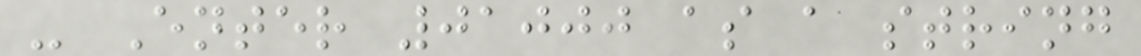- Enter 01000 as a string
